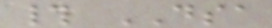# DSA
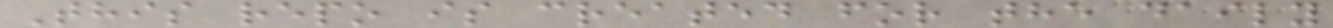This repo is created for the daily
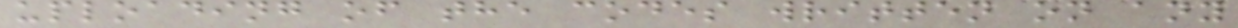uploading of the codes written on any
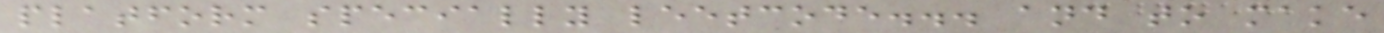platform specially leetcode... and to make
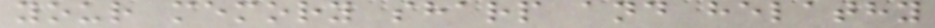your memory sharp and helathy
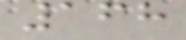168
